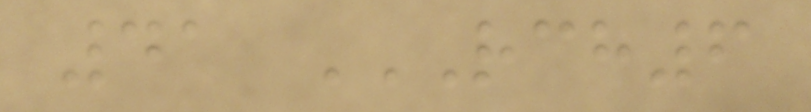41 RCH6
